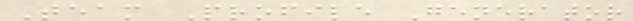Team Profile Generator
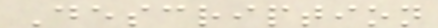Description
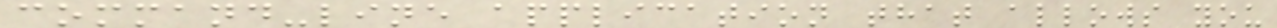command-line application that allows you
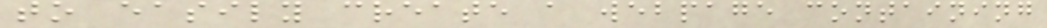to easily create a webpage containing
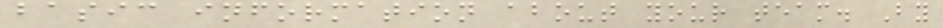basic information about your team. By
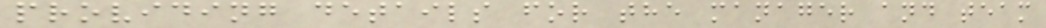providing details for the manager and team
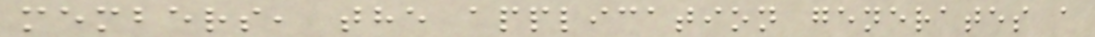members, the application generates a
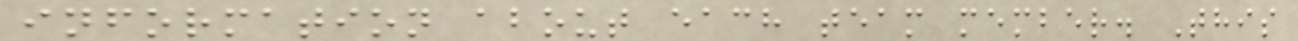information about each team member. This
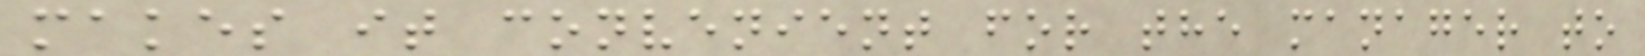makes it convenient for the manager to
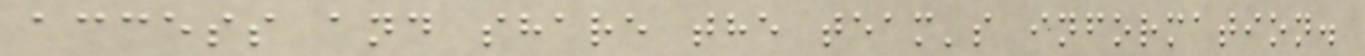access and share the team's information.
